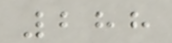288
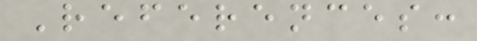References:
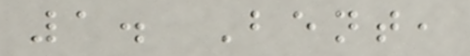1. Bent,
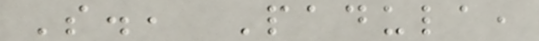S., Padula,
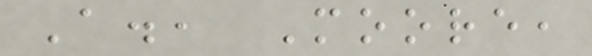A., Moore,
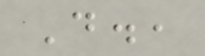D.,
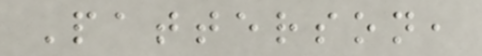Patterson,
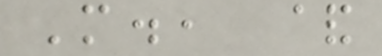M., &
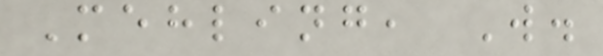Mehling, W.
